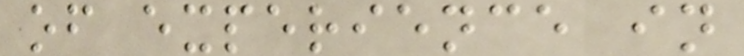of experience in
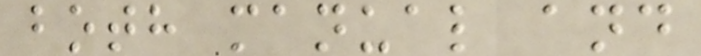both manual and
